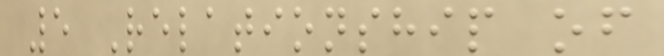5 Relationship of
